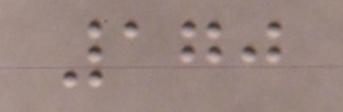170
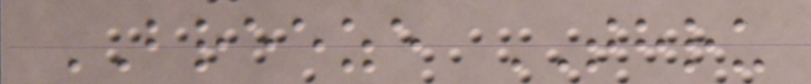BREEZE THRU
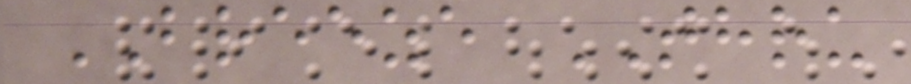BREEZE THRU
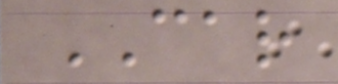CAR
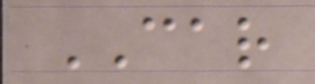CAR
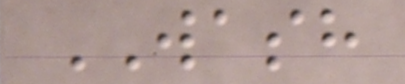WASH
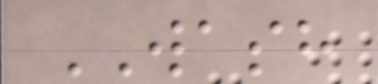WASH
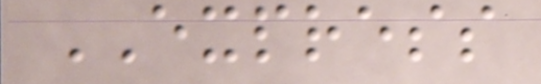EXPRESS
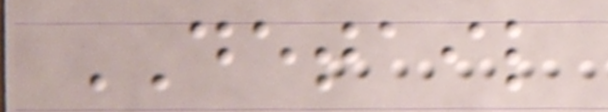DETAIL
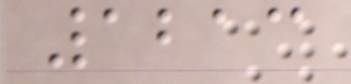1213
